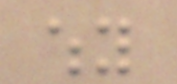why
